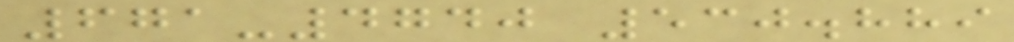671-4740 530.889
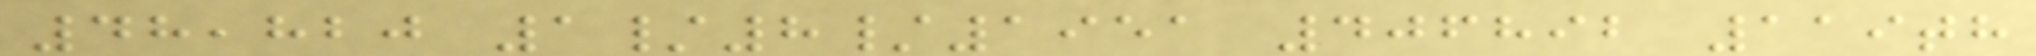48,820 1/8/1951 406892 119th
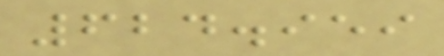624.959
